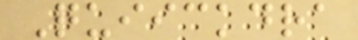Quiickdra
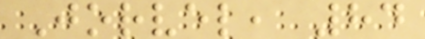Jorvel, 84
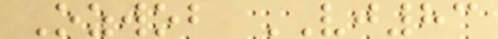Ozwob VJ83
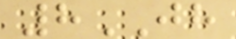8JH
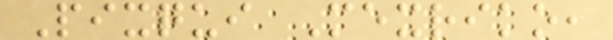Pixqui Mexriko,
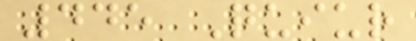445 Quiur
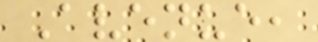Avenue,
